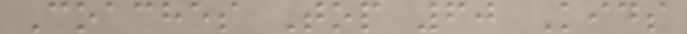Coaches Top 60 Kids
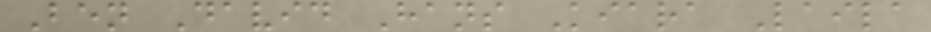Ben David Hans Kiara Laila
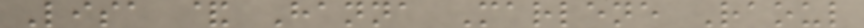Lisa & Hanna Marlene Raoul
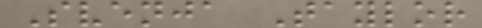Svenja Taylor
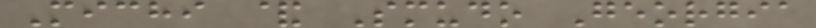Michi & Smudo Georgia
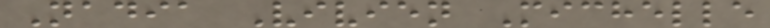Nadia Vivien Michelle
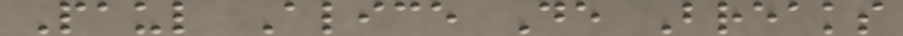Paul Alice De Breaks
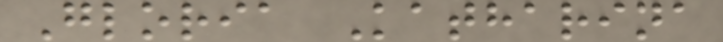Gloria Katharina
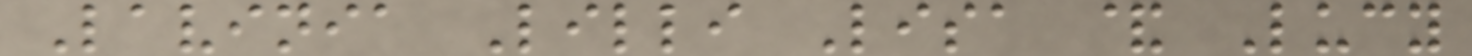Lavinia Lilli Lisa & Lucy
